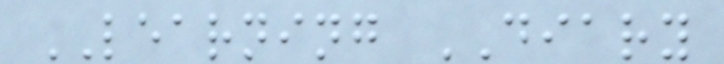LEARNING DIARY
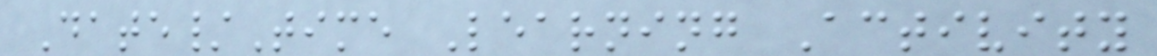Date/Time Learning Activity
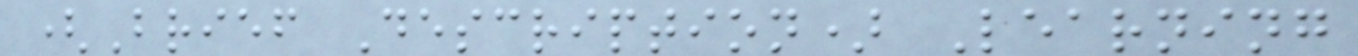(Brief Description) Learning
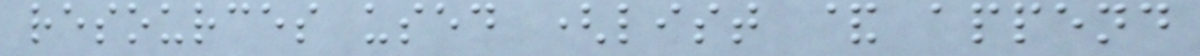resources used (list & append
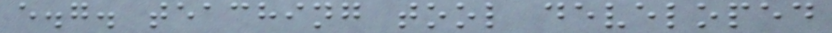e.g. teaching tool developed
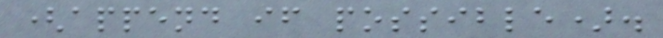(append if possible).
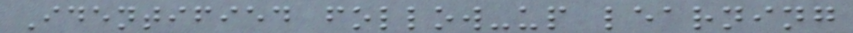Identified follow-up learning
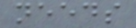needs
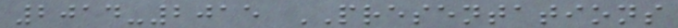2014-2015 PRESENTATIONS
